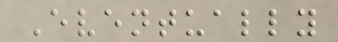Eventually
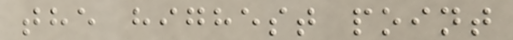the highest point
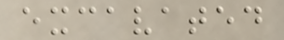excavated
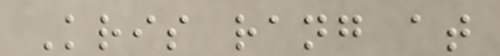Kris rang at
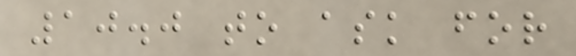10.0 to ask for
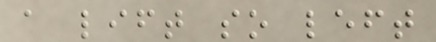a lift so left
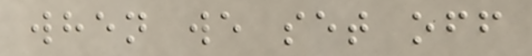when we set off
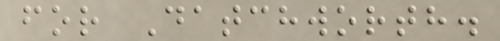for Datchworth.
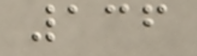136
